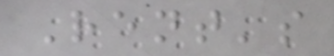Rent's
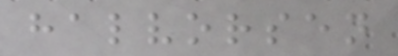halvorsen
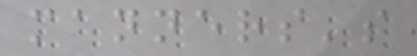manners's
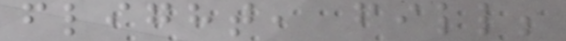flight, fill;
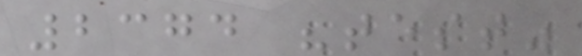2374 "test"
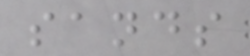sands
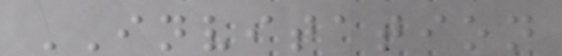INVITATION
